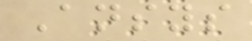Ansys
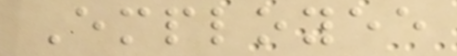Employee
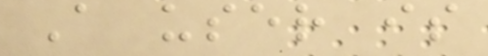A user is
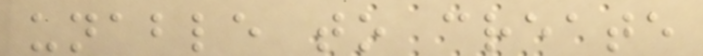unable to create
